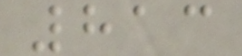813
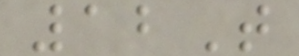12T
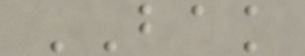BAK
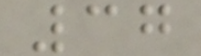37
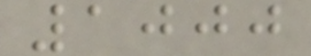1000
